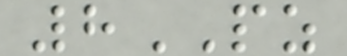8PZ
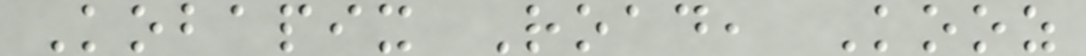Kobapix Road, Kooz
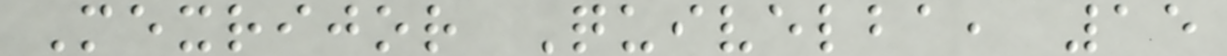Mexrijor Quivelba, 15
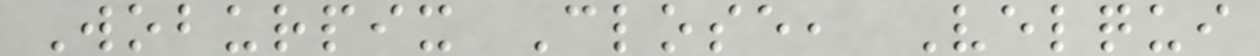Woburpix Close, Velqui
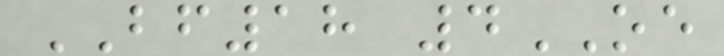BF18 4OE
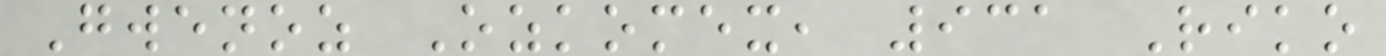Gwenoz Ozkomex, 931 Riko
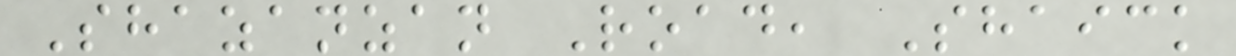Shazanzan Road, Shaick
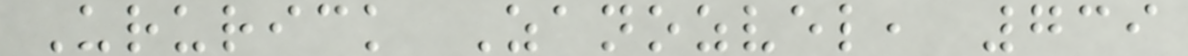Ururick Zanozvel, 739
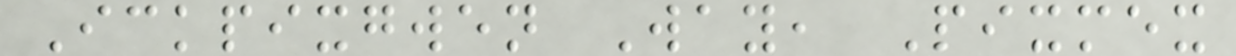Ickpixgwen Way, Pixmex
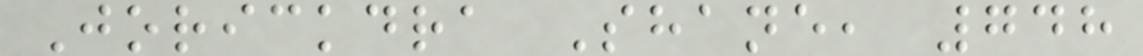Jorickdra Shane, 748
